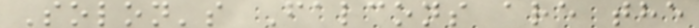Solon's Falcons are the
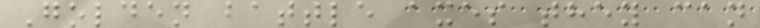Golden battle axes they can
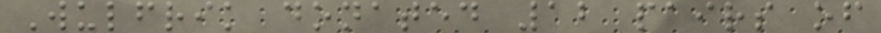Wulfrik donated 12 pairs of
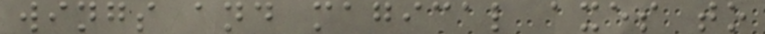wings and magical axes to
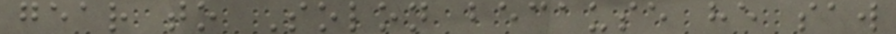gear to Solon because he saw
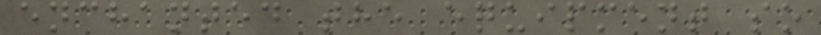enchanted the equipment so
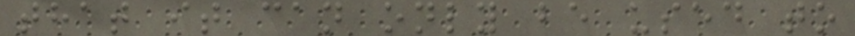that it can only be used to
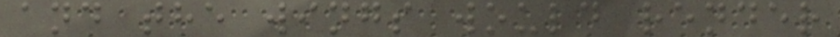and the wings would render
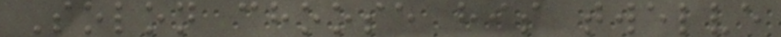Solon choose his twelve
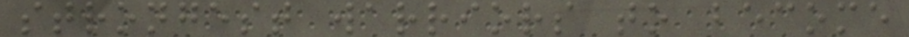strongest warriors to become
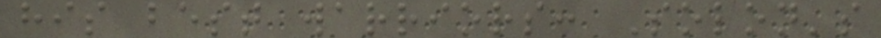his best warriors: Solon's
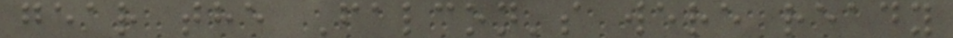gear the Falcon's were ready
